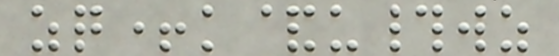zq+k&u#wz
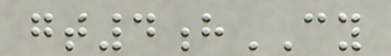gt4hCY
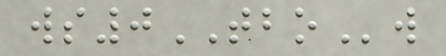ws0TBOw
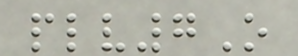plv7O
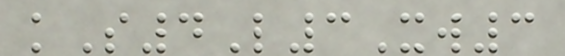kS4L3Xw3
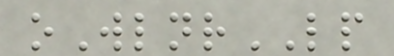oWlnrLP
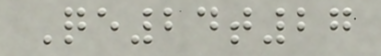Qe24t27
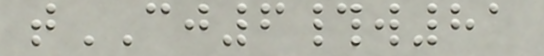tCJ6#w81
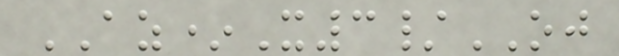AZ*X3/OJ
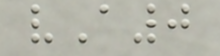vA0
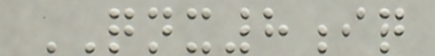QNX8iq
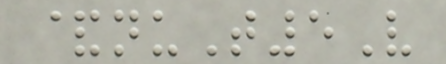&nuT5V
